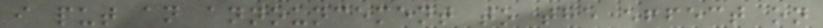i put an announcement to the effect on
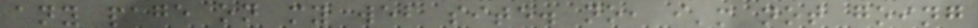any page on my web site. no, i'm not going
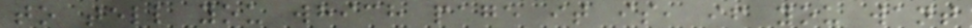to tell you which page it is, if you want
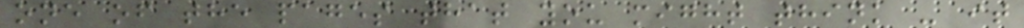one of the pages that you might think - it
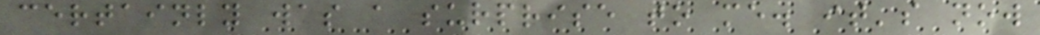certainly was a surprise to me. it's now
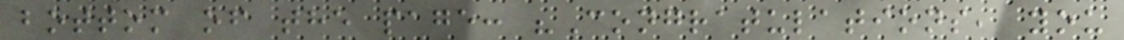bottom of the page: "Congratulations, you
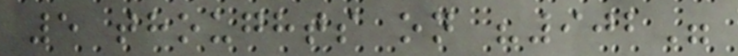5 thoughts on "902"
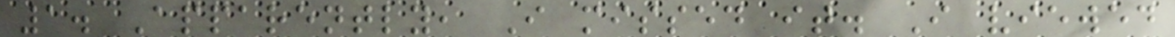1. Apparently, I missed it. I viewed
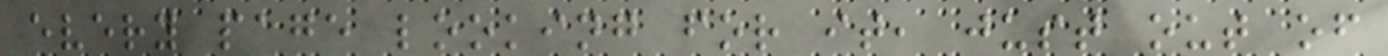every page looking for it, just out of
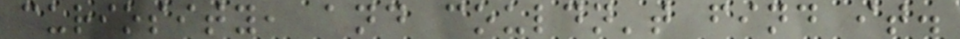curiosity, and couldn't find it.
